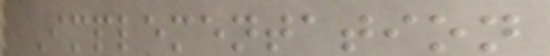Implementation
